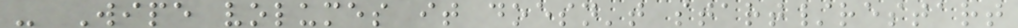- Wipe volumes it doesn't start/restart
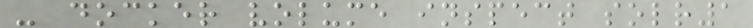- docker volume inspect solr1
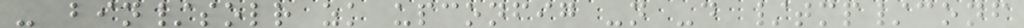- bin/solr zk upconfig -n -d /tmp/conf
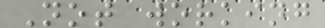Not working
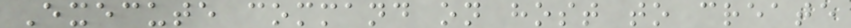Execute command on host to create
